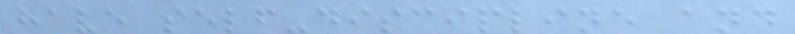have self-discipline and
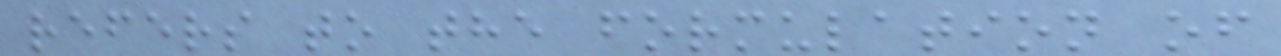refers to the formulation of
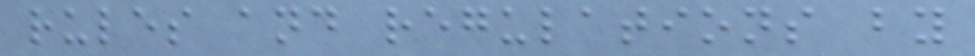rules and regulations by
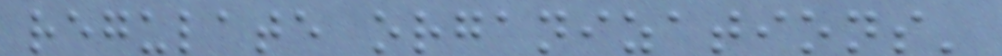regulate organizations'
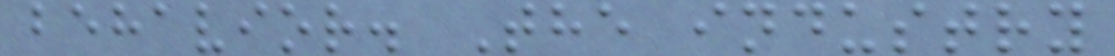behavior. The industry
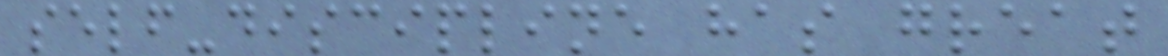self-discipline has great
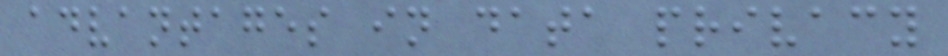advantages in data privacy
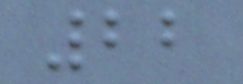22
